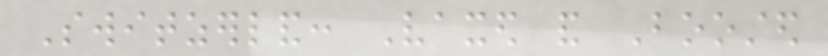Switzerland: Vaxed and Boosted
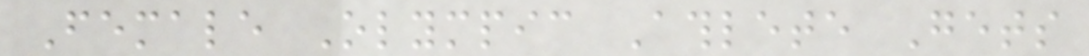Female Olympic Athlete Gets
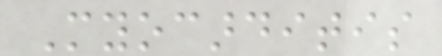Myocarditis
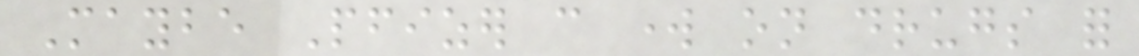Maybe Pfizer can work on drugs for
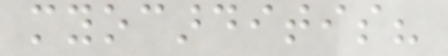myocarditis?
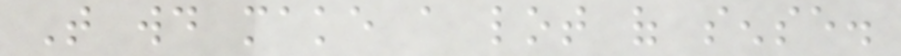That would make a lot of sense.
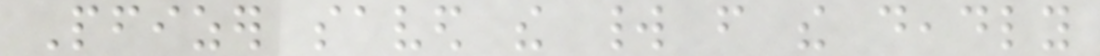Pfizer saved the world from the deadly
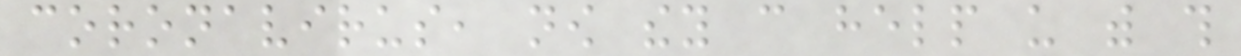coronavirus, now they can help us with this
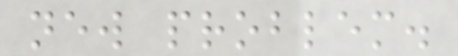new problem.
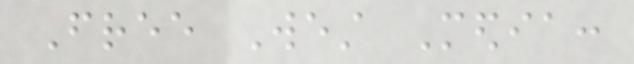Free West Media:
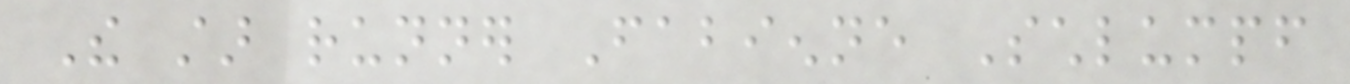The star runner Fabienne Schlumpf
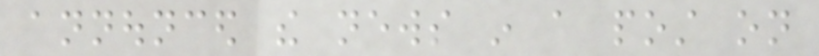announced the news in a post on
